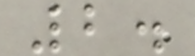2.
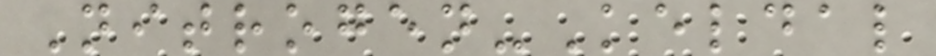Nitrogen-Keldal
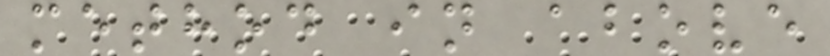method in above
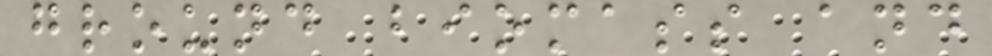ground biomass and
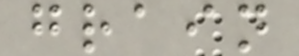grain
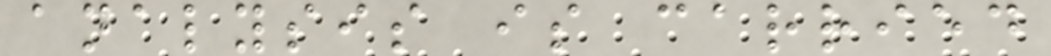analysis is carried
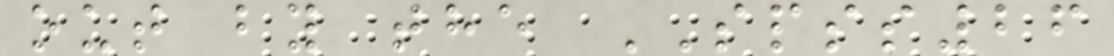out by the SPSS26
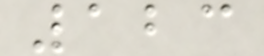123
